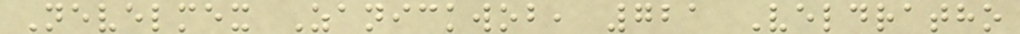Nevelmex Zanickwob, 721 Veldratho
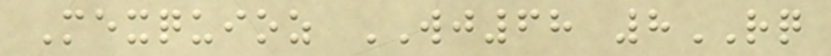Mexquioz WJ68 8RQ
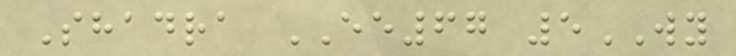Shadra EE67 5WY
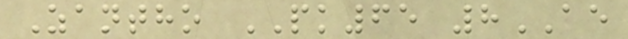Zantho PK65 8AE
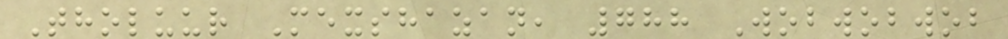Tholuur Mexshazan, 788 Wobwobwob
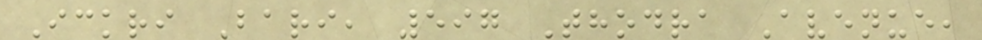Ickri Bari, 597 Thodra Avenue,
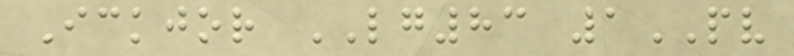Ickjor LG83 1PV
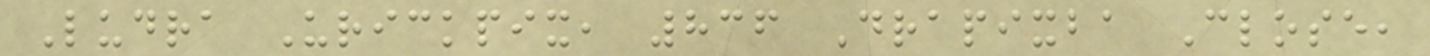Ludra Urickpix, 836 Drapixba Close,
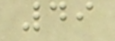49
